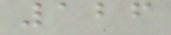126
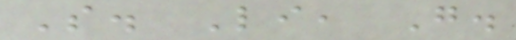S. Li, G.
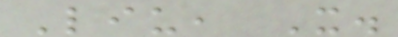Liu, X.
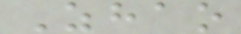Zhao
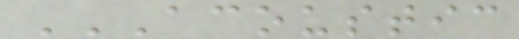ACOUSTIC
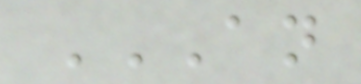AN
